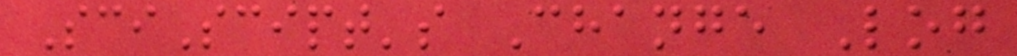SciScipt's Change Log
